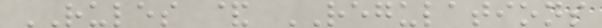RULES & REGULATIONS
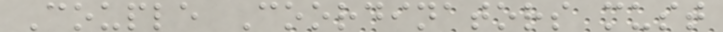Couple Coordinators must
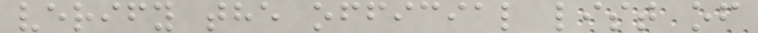verify the official list of
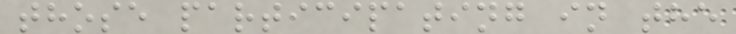those participating in the
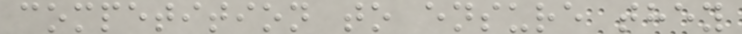competition to ensure they
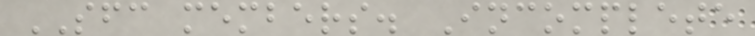SFC members. Incomplete
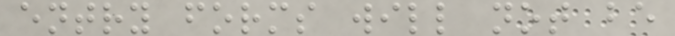entry forms will not be
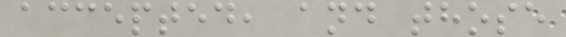accepted, and those
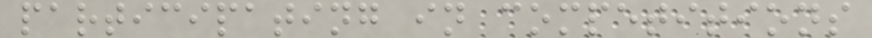participating in competitions
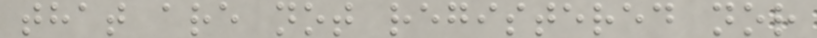that are not registered nor
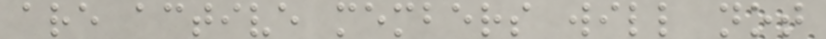are active members will not
